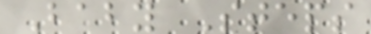Baby Steps
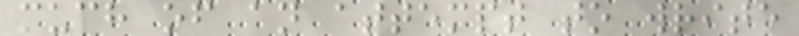much of an attempt to write
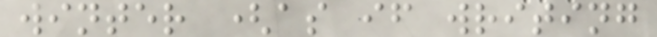winter (as if writing
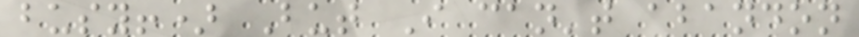busy!) But I can't abandon
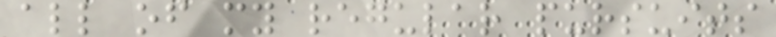all of my regular pursuits
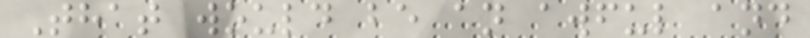That would be an awful and
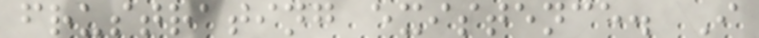frustrating existence. I
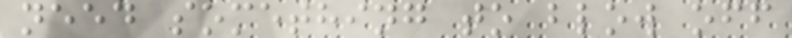need something to blow off
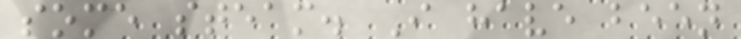some steam. I have been
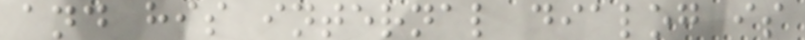and his internal dialog is
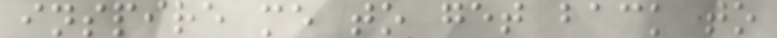inspire me to get back to
